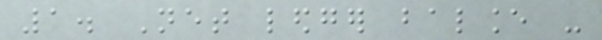1. Net ledger balance -
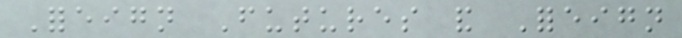Foreign Futures and Foreign
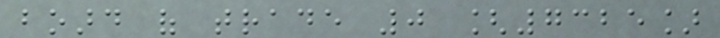board of trade 0 [7325]
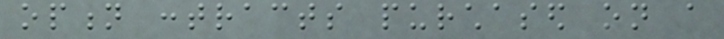option contracts purchased on a
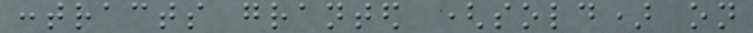contracts granted (sold) on
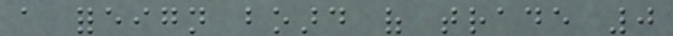a foreign board of trade 0
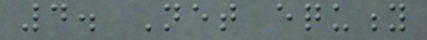4. Net equity
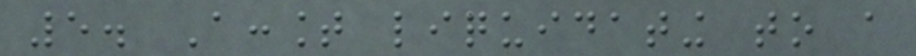5. Account liquidating to a
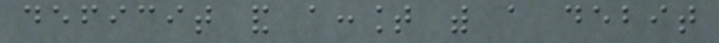deficit and account with a debit
